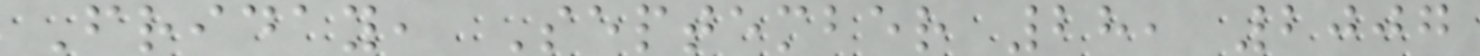Friday, September 28, 2007
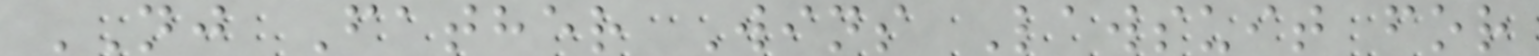NJ Father Wins Lawsuit for
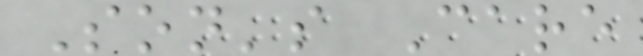Son's Care
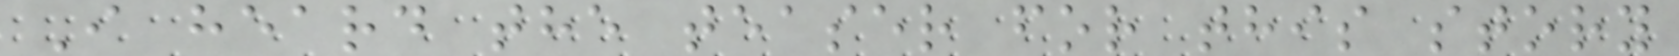I heard the teaser for this story
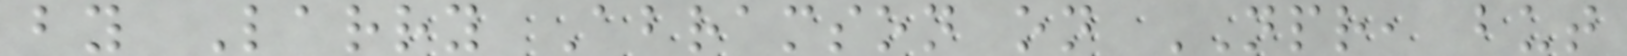by Larry Abramson on NPR, but
